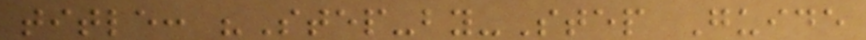title: "Step-by-Step Guide
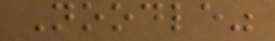Noodle"
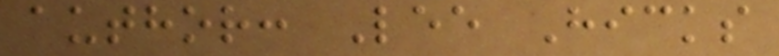author: Lee Hicks
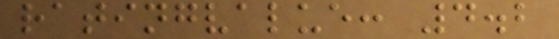ratingvalue: 4.2
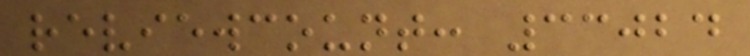reviewcount: 33024
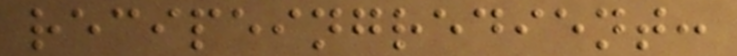recipeingredient:
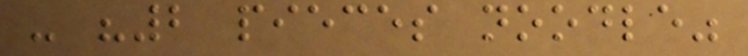- "2 pieces noodle"
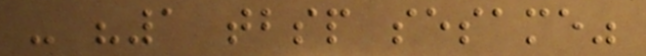- "1 tbsp sesame"
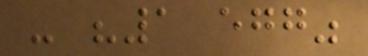- "1 egg"
